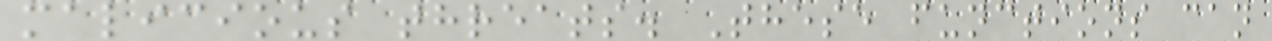malicious threats. These functions can
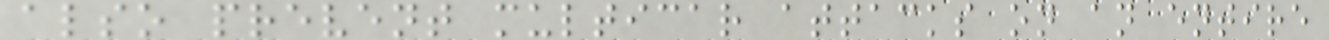also prevent multicar attacks on an entire
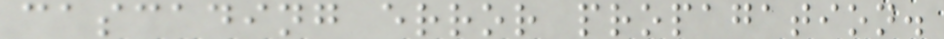cascading error propagation.
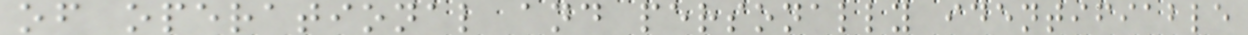of operational and personally identifiable
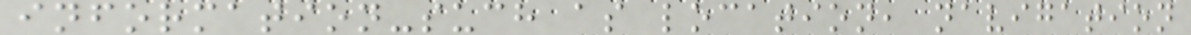information-such as location, navigation
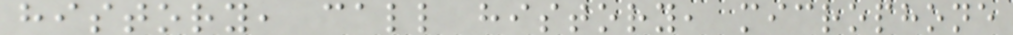history, call history, microphone
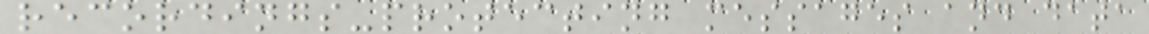recordings-protecting messages and data
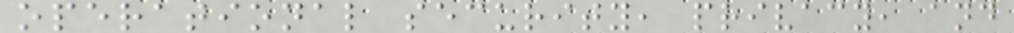operational security, privacy, and
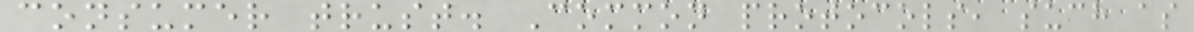consumer trust. Common protocols, such as
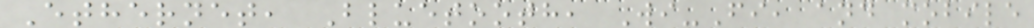Ethernet, Bluetooth, Wi-Fi, and mobile
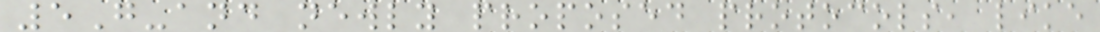5G-and newly proposed protocols, like
